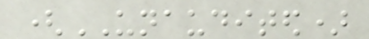(UNAUDITED)
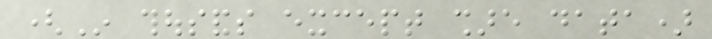(In thousands except share data)
